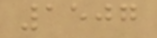1507
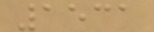1531
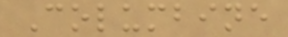Columbine
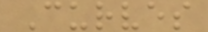Curves
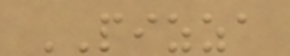PIZZA
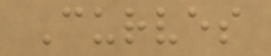Curves
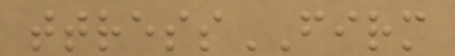ttressFIRM
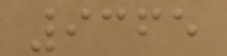9365
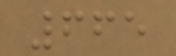665
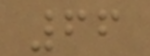66
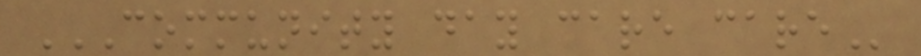COMMUNITY DAY CARE CARE
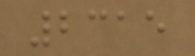2315
